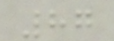87
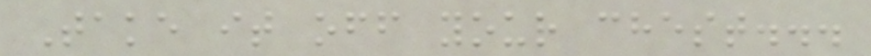Take it off your chest...
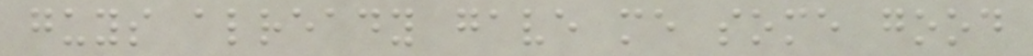guys already gave me some good
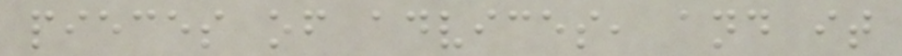pieces of advices, and it
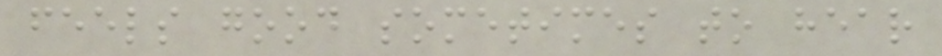feels good sometimes to hear
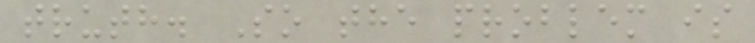truth. So the problem is
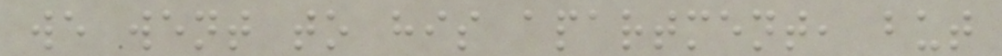we went to his apartment, but
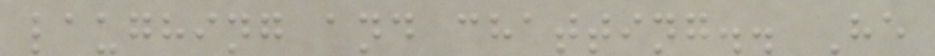laughing and chatting.. He
